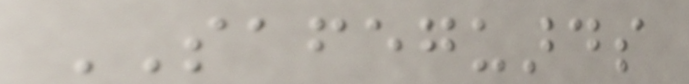SAFEGUARDS
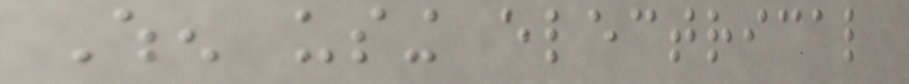When using electrical
